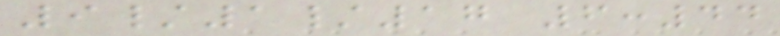9/1/17 6:44
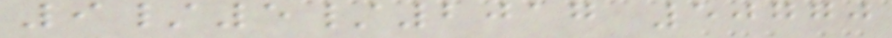9/5/2017 50770
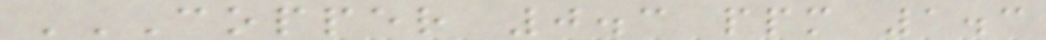COPPER 0.3 PPM 1.3
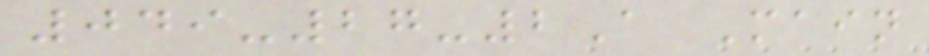049-27-2A Main
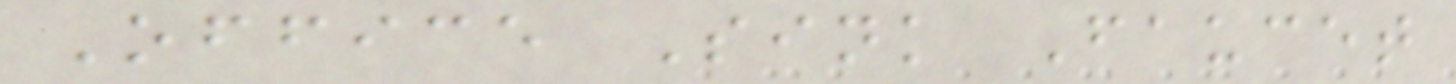Office Sink Faucet
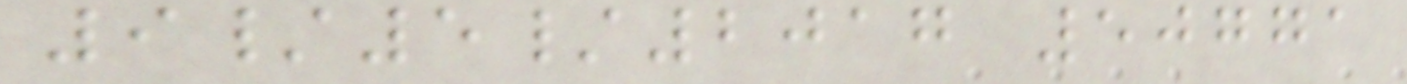9/5/2017 50771
